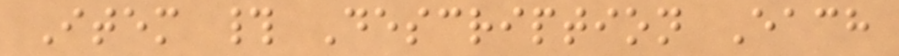Item # Description Each
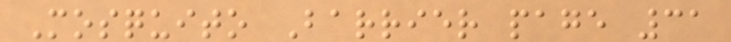Mosquito Barrier page 31
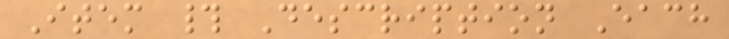Item # Description Each
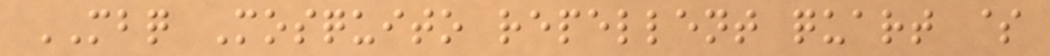MBQ Mosquito repellent quart $
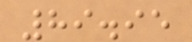89.95
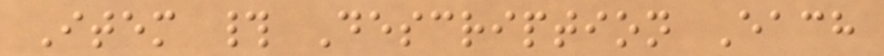Item # Description Each
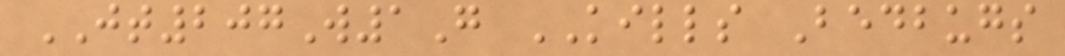JT207W1G KILLS Bedbugs
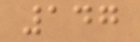147
